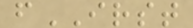fIRST
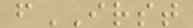fIRST
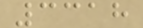3318
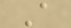A
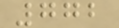772
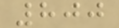800
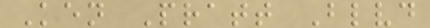Ken Pratt Blvd
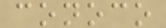conoco
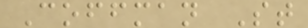Coffman St
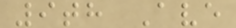9th Ave
